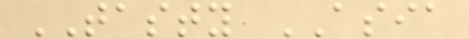TASTY ASIA
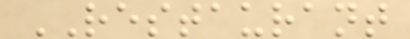RESTAURANT
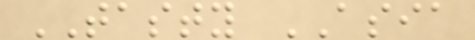TASTY ASIA
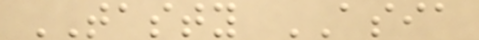TASTY ASIA
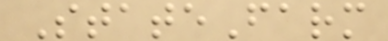StateFarm
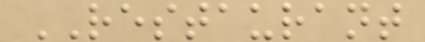RESTAURANT
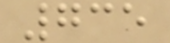735
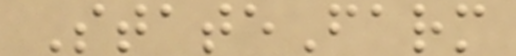StateFarm
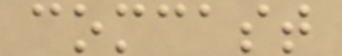comcast
